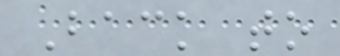Back to
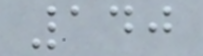140
